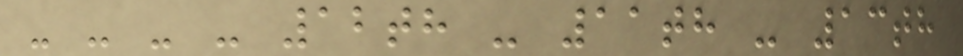- - - - 12th - 11th - 13th
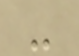-
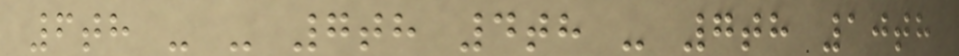6th - - 7th 4th - 7th 10th
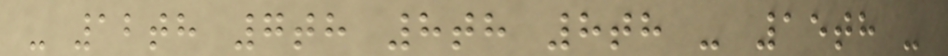- 12th 7th 8th 8th - 15th -
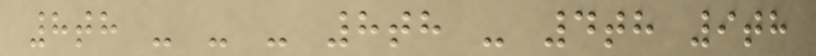8th - - - 8th - 4th 9th
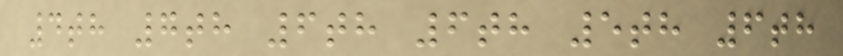4th 7th 6th 6th 5th 6th
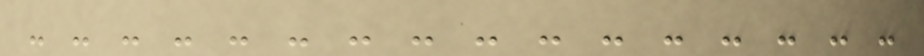- - - - - - - - - - - - - - - -
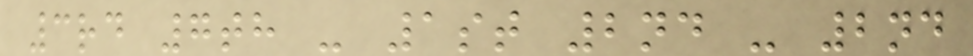3rd 7th - 1st 2nd - 2nd
